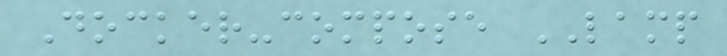Docker-compose LAMP
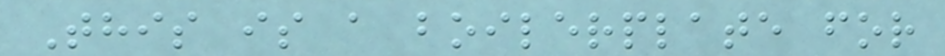This is a boilerplate for
